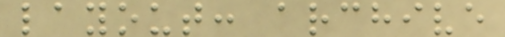layout: archive
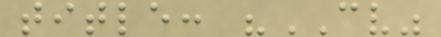title: "CV"
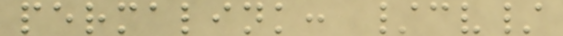permalink: /cv/
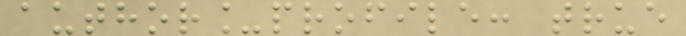author_profile: true
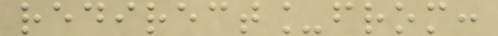redirect_from:
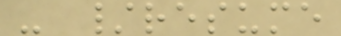- /resume
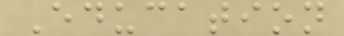Education
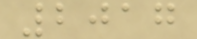2017
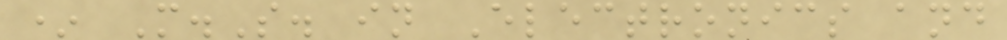* M.S. in Electronics and
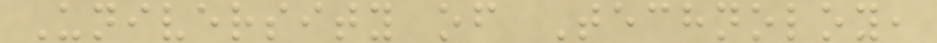University of Technoloy,
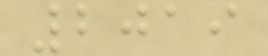2019
